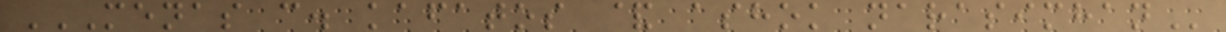MENAS C. KAFATOS & ASHOK NARASIMHAN
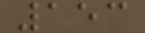153
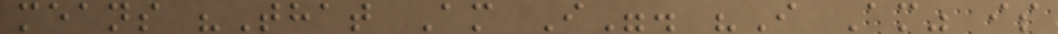means "That Am I". "I Am" is
